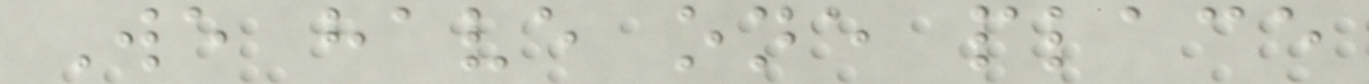We have one place
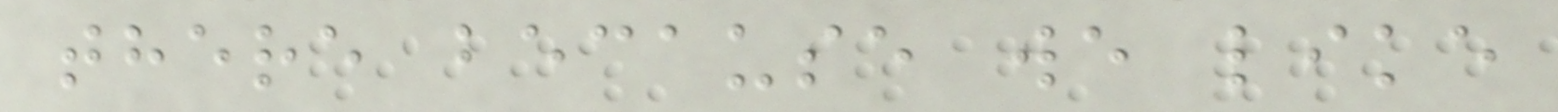there because we like
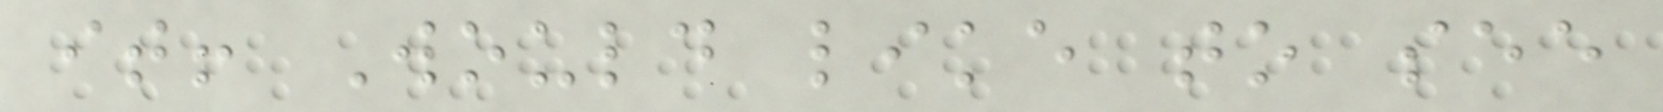it! Would like to see
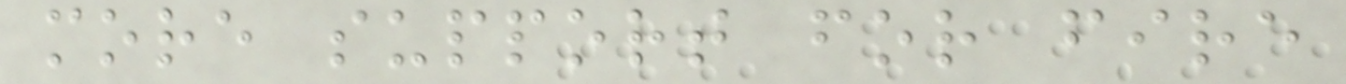more support for fire
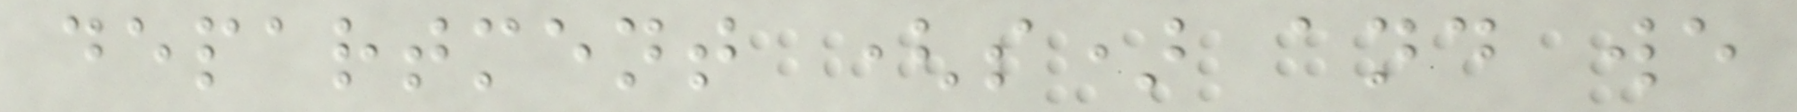department (s) and we
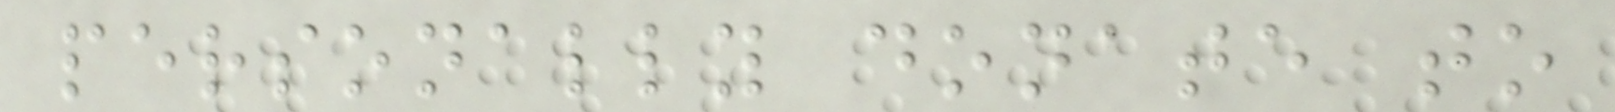personally donate to
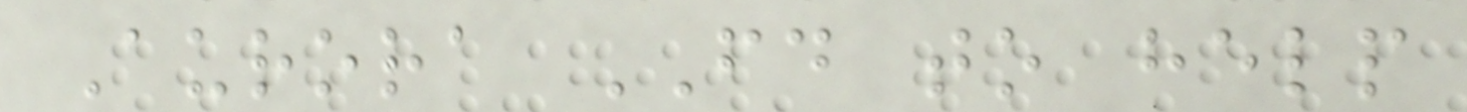Aurora FD to help
